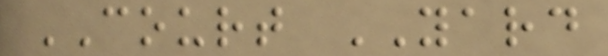COURT YARD
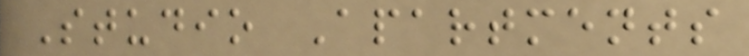Studio Apartments
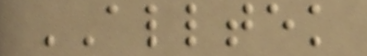ALLTEK
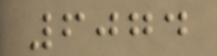6074
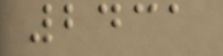2431
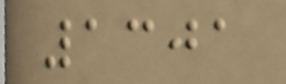1301
